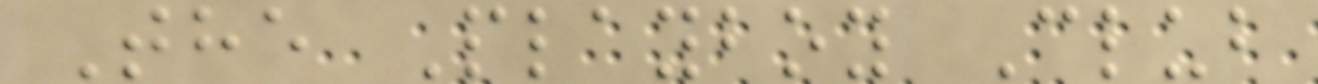The Playboy Club
